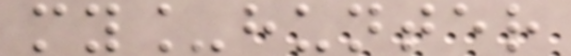my_hunter
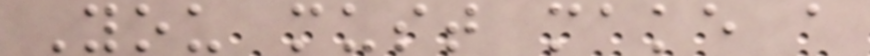You must make a
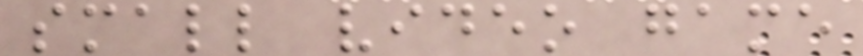small video game
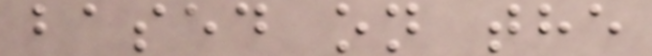based on the
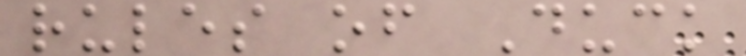rules of Duck
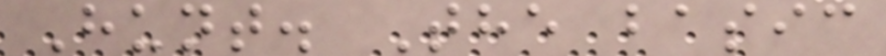Hunt. The basic
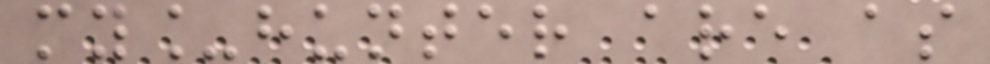my_hunter are as
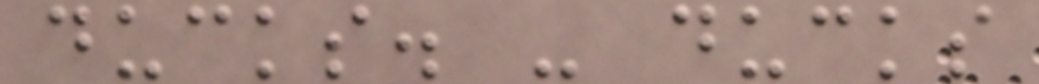ducks. - ducks
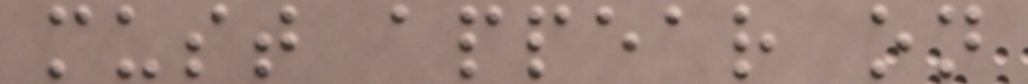must appear on
